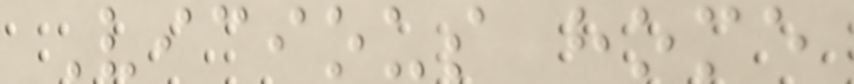Vicious home
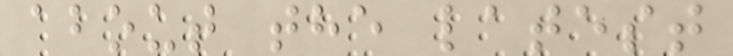about the latest
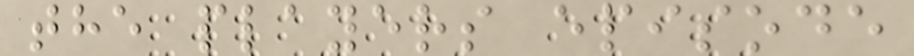the players episode
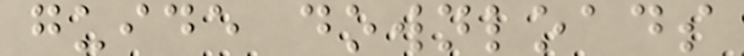guide downloads
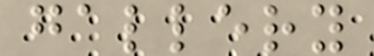gallery
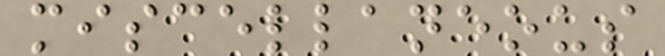miscellaneous
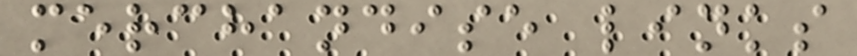merchandise links
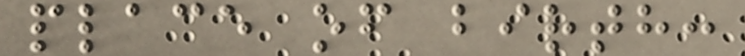place of birth:
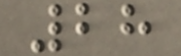28
